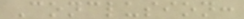Conclusion:
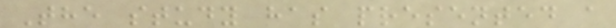The study has presented a
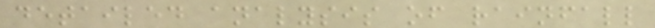detailed analysis of rainfall
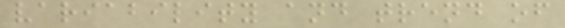variability and trend of
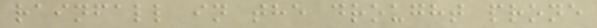rainfall in the drought prone
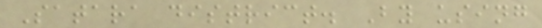Satara district. By using
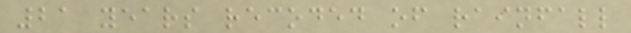21 years recoded of rainfall
